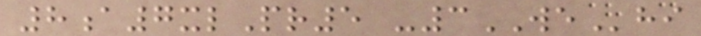8a7xlPr5 -3WEhi
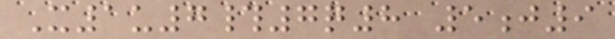X1u7#7q8 5j9
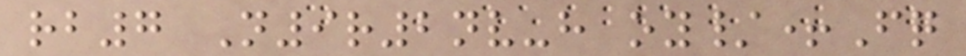rb7 N9r2nv-h oy/+Fq
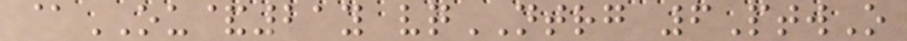@OU&21y vqNTRG 6PtwO
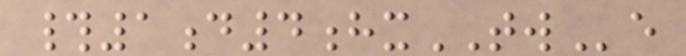#1d4hxTWe
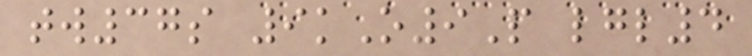tw37s 9kO9P lgl4
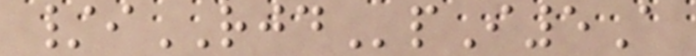/iRJDpI5A
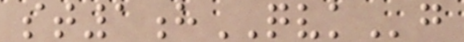st1hQVKg
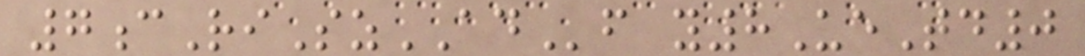7cRiSzADf y8UeTd0
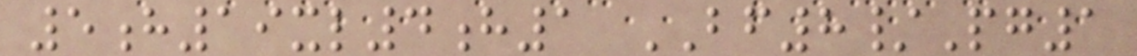5h19xl4h1 BF8/Pg1
